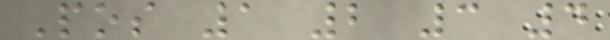Pos 1 2 3 4
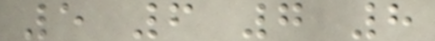5 6 7 8
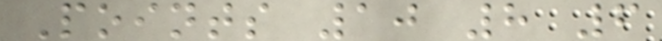Points 10 8 6
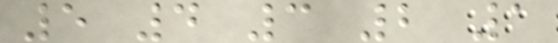5 4 3 2 1
